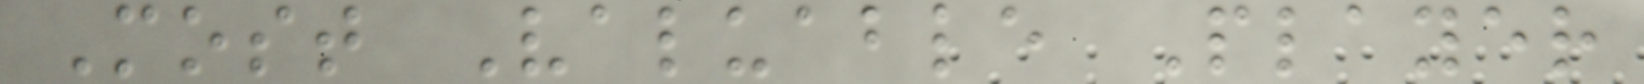Most Valuable Player
